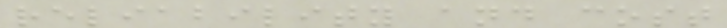reliability and cost
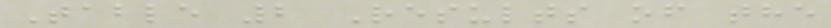Table 2 Results of the
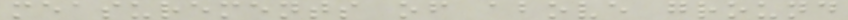measurements of above ground
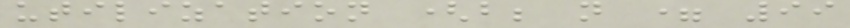utilization (b; n = 99
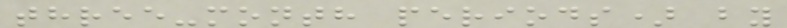three-month periods) by
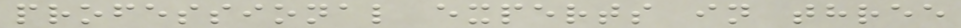professional experts in three
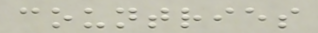countries
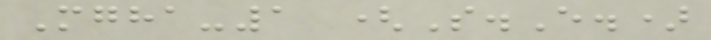Mgha-1 (S.E.)
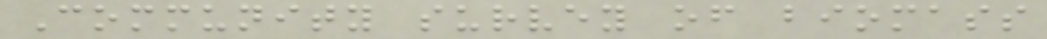Community survey of biomass
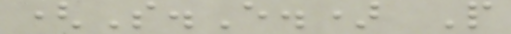(S.E.) P
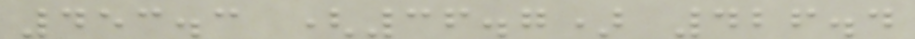453.3 (36.7) 426.4
